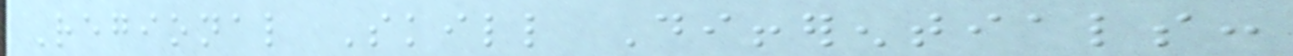Regional Skill Differentials:
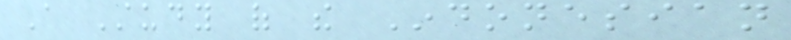A Study of the Indonesian
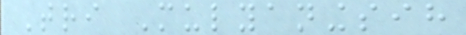Tri Mulyaningsih
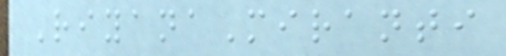RiyanaMiranti
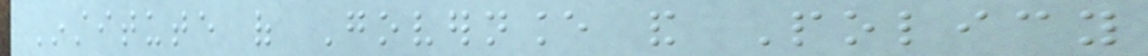Institute of Governance and Policy
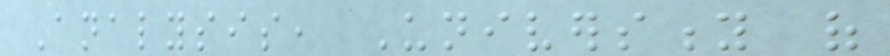Analysis, University of
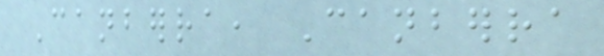Canberra, Canberra
